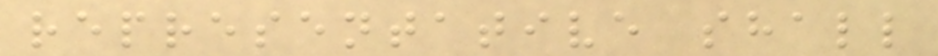representative shall
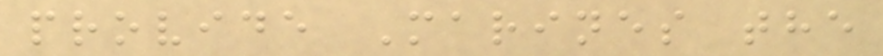provide Marines the
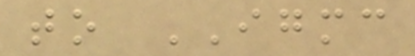to IGMC
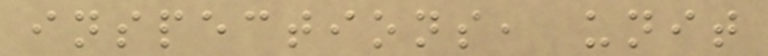inspections, unit
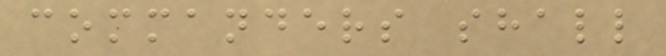commanders shall
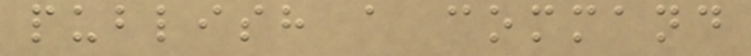publish a command
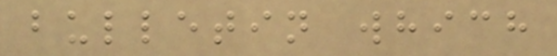bulletin which
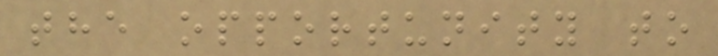the opportunity to
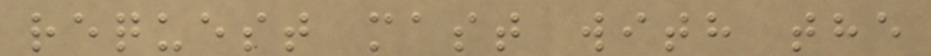request mast with the
